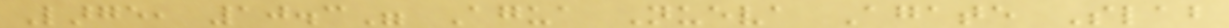Large, 10.3" Agua Nueva Agate Slab
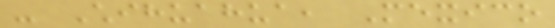- Chihuahua, Mexico
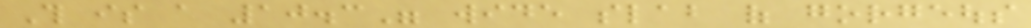This is a 10.3" wide slab of gorgeous
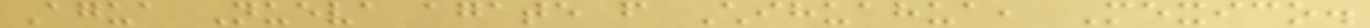Agua Nueva agate from Chihuahua, Mexico.
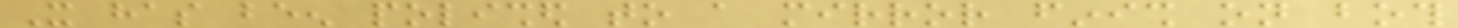It has been polished to a mirror finish on both
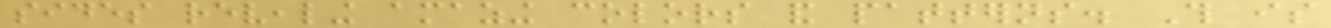sides revealing amazing colors and patterns. This is
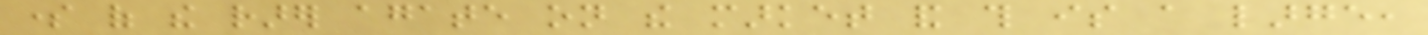some of the rarer agate on the market and this is a large,
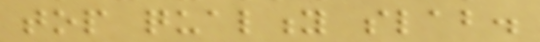top quality slab.
